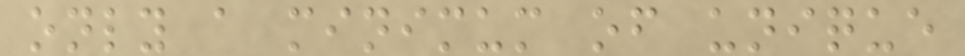only a minimum of unique
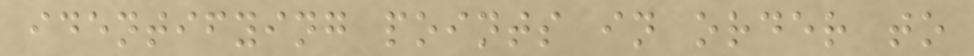identifying points in order to
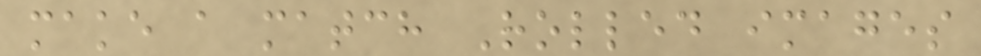make a match Rolled images
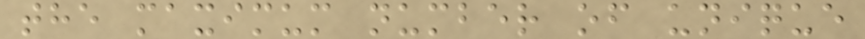the maximum number of unique
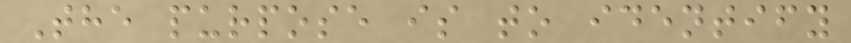The purpose is to identify
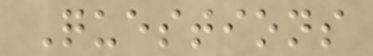Questions
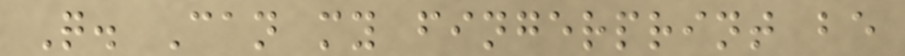Q. Can my fingerprint be
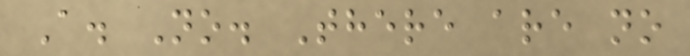A. No. There are no
